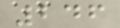246
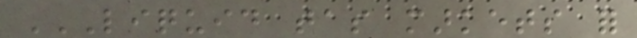LIQUID TAS MARKETS FOR
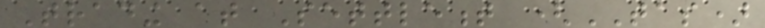Trading at Settlement (TAS)
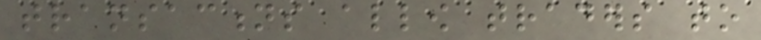transactions allow traders to
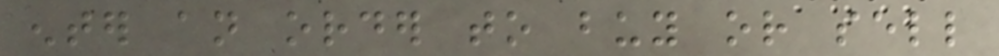enter an order to buy or sell
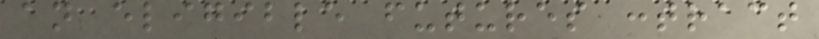an eligible futures contract
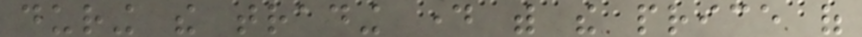during the trading day with the price of
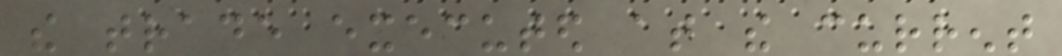the trade executed at the current
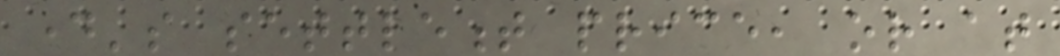day's settlement price, or at
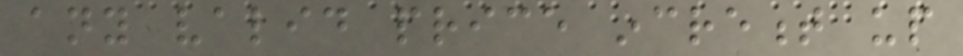any valid price increment up
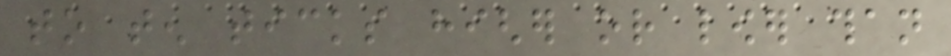to ten ticks higher or lower than
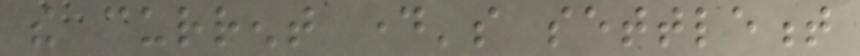the current day's settlement
